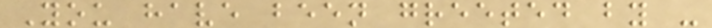You have been greeted by -
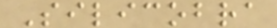Silicobra
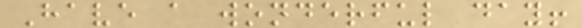Have a wonderful day!
